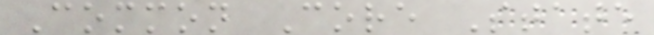Common Core State
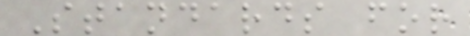Standards for
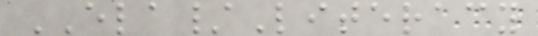ELA/Literacy
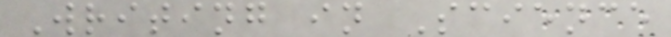Writing in Science
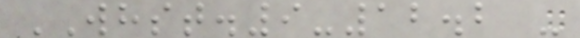WHST.9-12.2 -
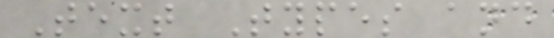Text Types and
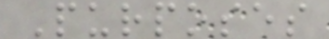Purposes
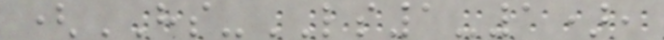(HS-LS1-1),
